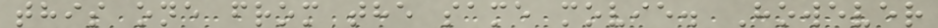this one from the same movie. However
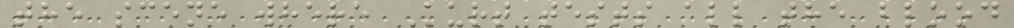the scene where Kurt tests all the blood
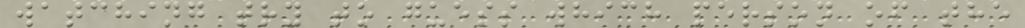watching try to guess which person of the
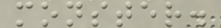monster.
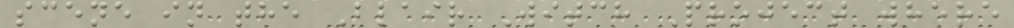scene in the Blair Witch Project where
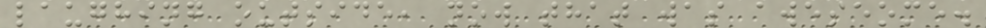laughing outside, now that was aweseome.
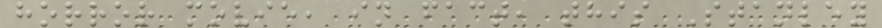horror movie, in fact, this Stanley
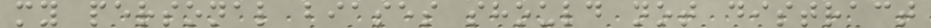my personal biases should not distract
